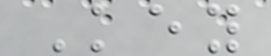Key
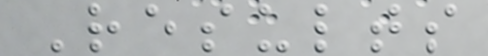Results
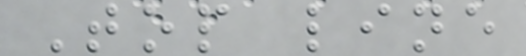Top line
